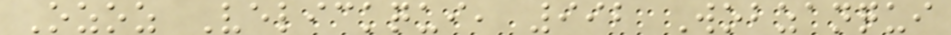Ozoz Velickqui, 992 Wobzanqui
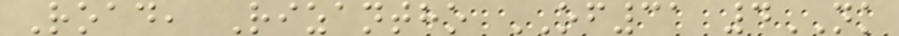Road, Rizantho OF31 4NK
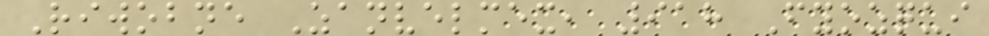Riwobne Zanvelmex, 918 Fyozqui
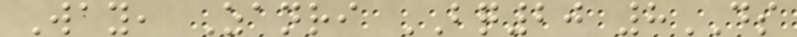Way, Zanri BQ20 8DS
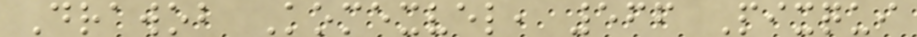Drawob Komexvel, 566 Pixqui
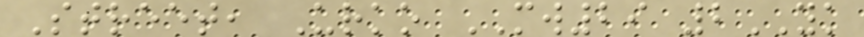Street, Urko MW29 2YK
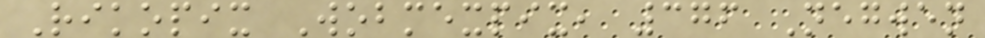Rikopix Wobmexpix, 376 Negwen
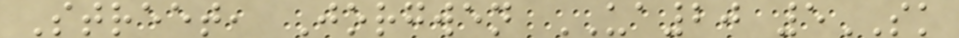Street, Jorgwen UA20 5SK
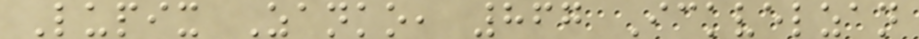Lupix Zanko, 867 Ickvelzan
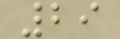29
